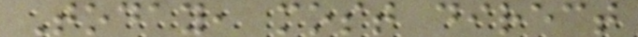Today, most direct
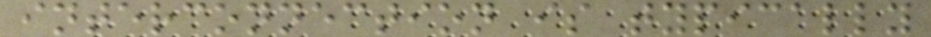interconnection is typically
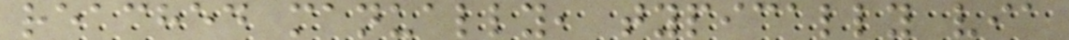reached manually, typically via
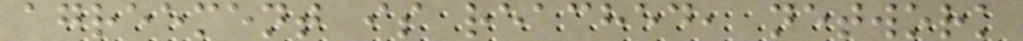agreement is reached, network
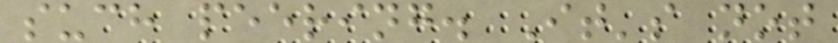such peering. It's not
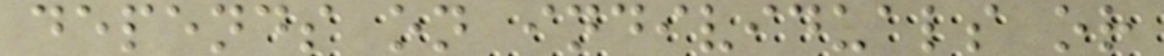depends on individuals or
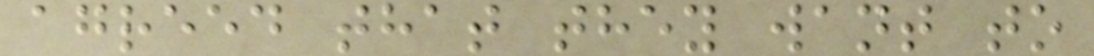agreed that they want to
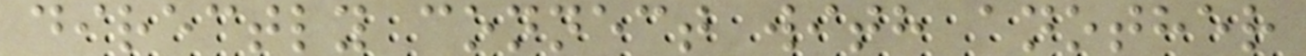directly connect with another
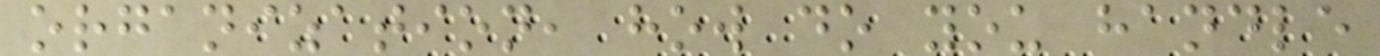organization, how do you handle
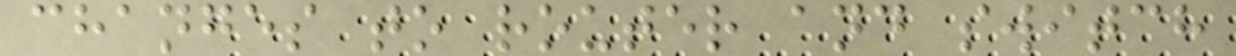changes to router and switch
